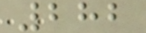282
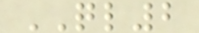QL2
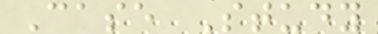Case Study
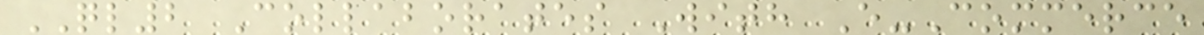QL2 Collaborates With E-Commerce
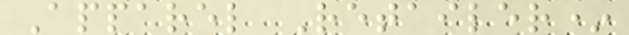Apparel Retailer*
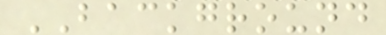BACKGROUND
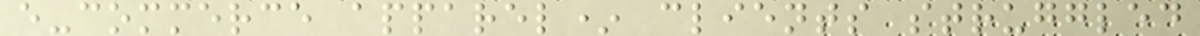e-commerce apparel* clients struggled
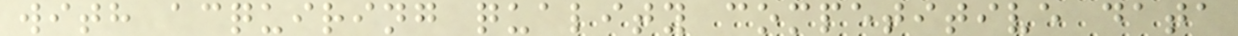with acquiring quality competitive data
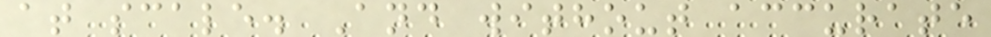at scale. And without accurate
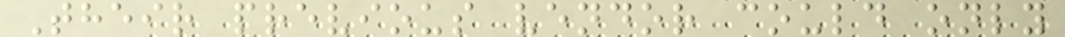Their previous vendor could only
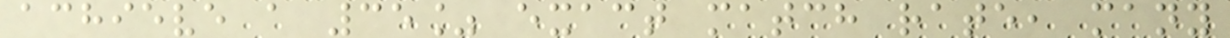achieve a 35% exact match rate, many
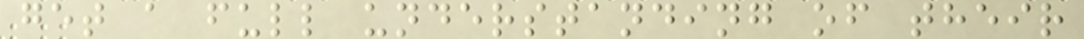get a full understanding of their
